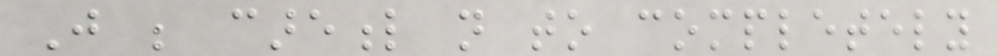Just be careful not to completely
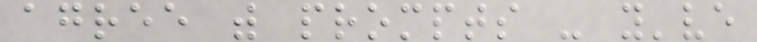agree with prompts - you've
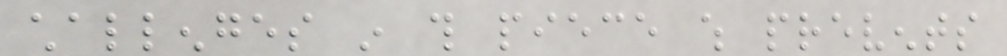challenges in this piece which prevents
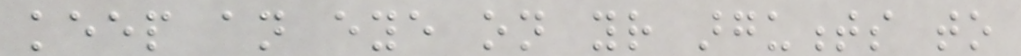keep an eye on your arguments to
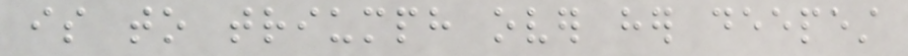is to triumph over her deepest
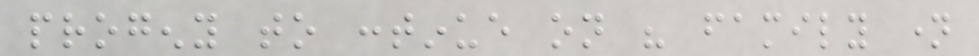progeny to continue on his family name
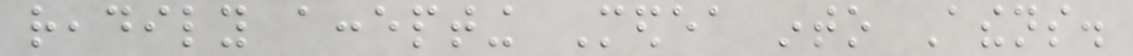readily accepting Medea into Athens.
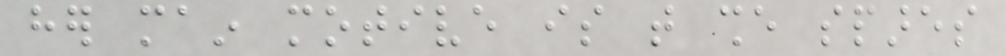her main motive is that she spares
